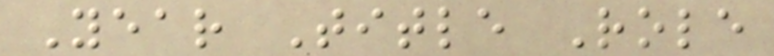Year Title Role
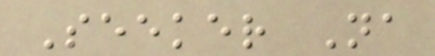Seeker Na
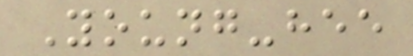Young-hee
